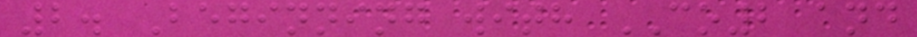2. Beginning with CO2 and
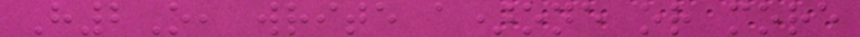H2O, write a)one or more
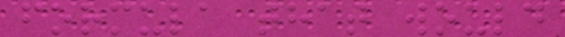formula that would
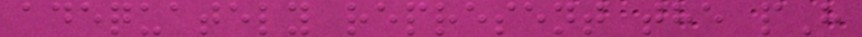adequately represent the pH
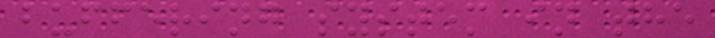buffering system in the
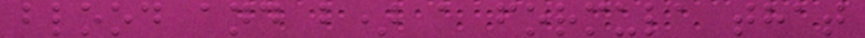blood and b) a formula that
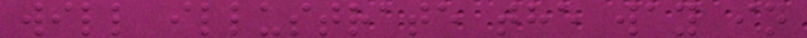will illustrate the way in
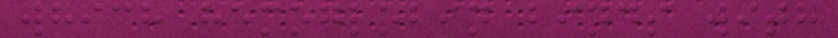which hemoglobin binds with
